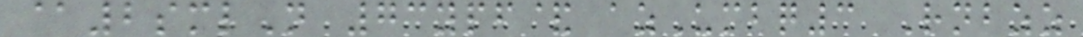@2smlN 73ypf& azUmbq3 Rnbzz
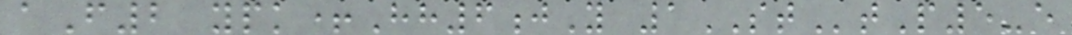aF2 ypk+Hh6jY 1STtP5-e
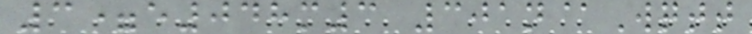3=e048m3 301n@Wqtt
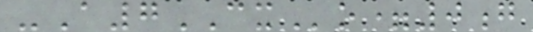-A7CXo=0g
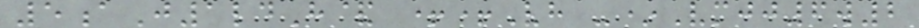5aJ1ldH& ++Vh -*Vmjj6w2
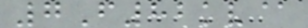7F82kv@
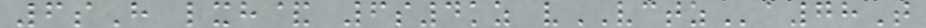6sH lxh& 6s4kz vVCTZa78T
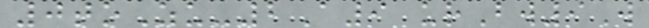0toZu-2A9 urBw9W
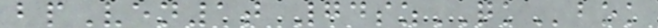bpVen1t 74szQKbok
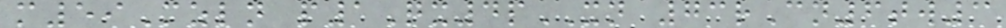m59Mzln p1Qx4pXN 73rCn6tw3
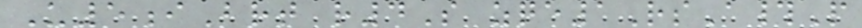U5iBrt r4S zqe1RsA#P
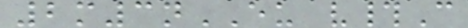2m3nEU v#C
